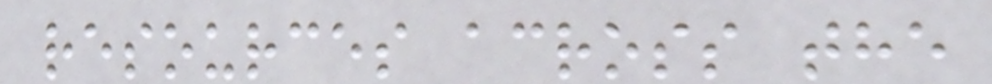resources across the
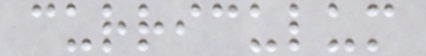curriculum
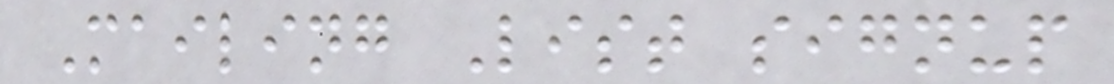Mailing List signup
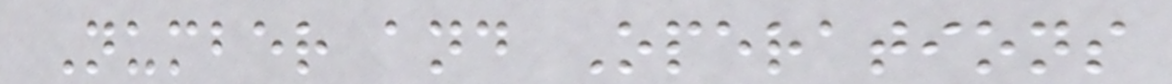Number and Operations
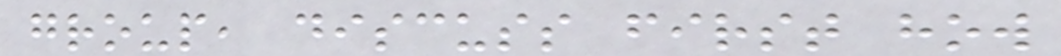group, discuss first how
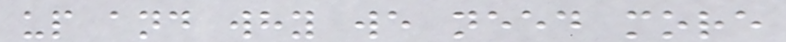up and why we need more
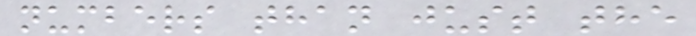numbers than just the
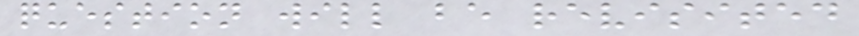question will be revisited
